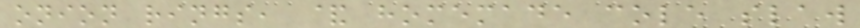onion rings, & homemade cole slaw
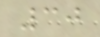30
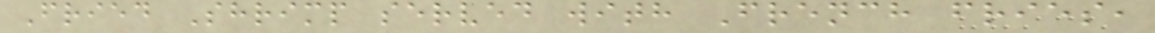Fried Shrimp served with French fries,
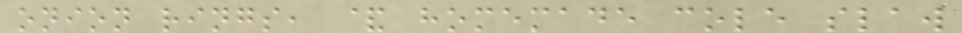onion rings, & homemade cole slaw
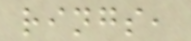rings,
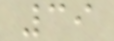39
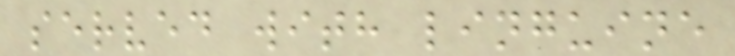served with linguine
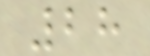28
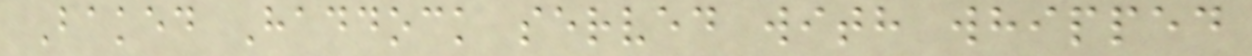Baked Haddock served with whipped
